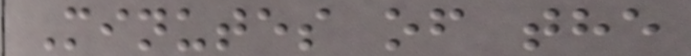Minutes of the
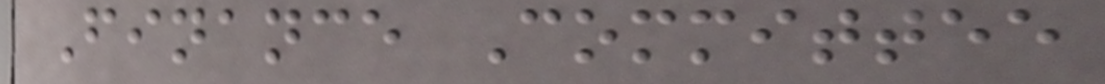Finance Committee
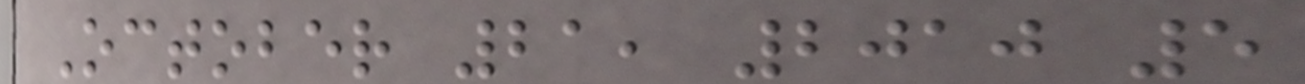October 21, 2010 5
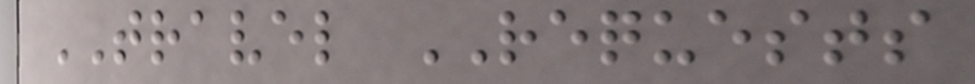TRAVEL REQUESTS
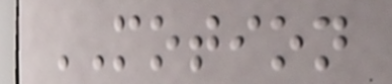MOTION
